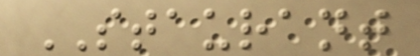STAURANT
